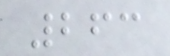263
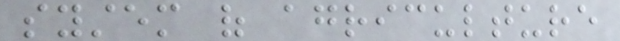system of agriculture
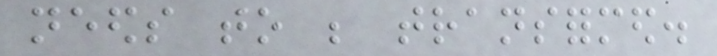needs to be transformed.
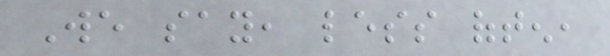We say, less often,
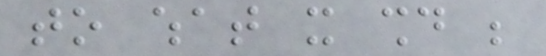to what it should be
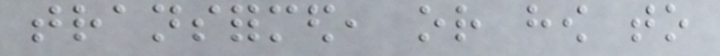transformed, or how to
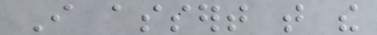I assert that the
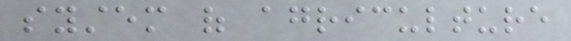system of agriculture
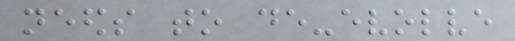needs to de-evolve
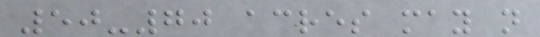50-70 acres may not
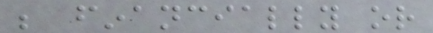be financially or
